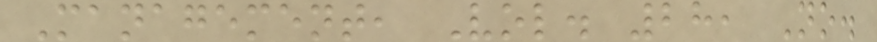Management, Vol. 28, No.
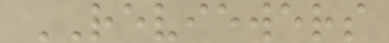REVIEWERS
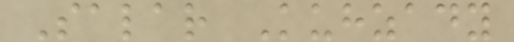Salar Kuhzady
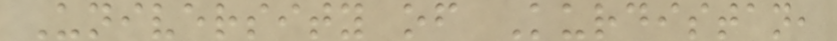University of Kurdistan,
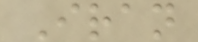Iran
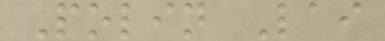Polin Lai
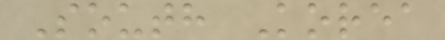South Korea
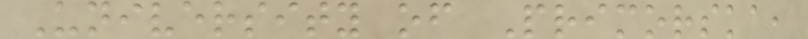University of Primorska,
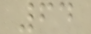64
